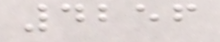4256
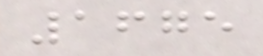1675
